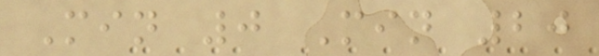Min 0 Min 20
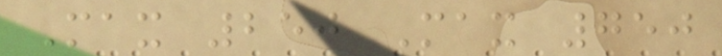Max 250 Max 750
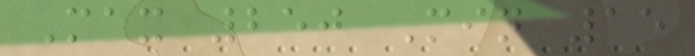Max 250 Min 15
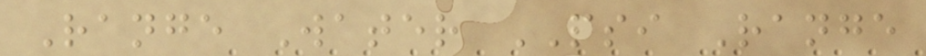Range Water PSI Range
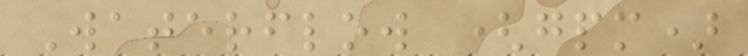Waterflow (gpm)
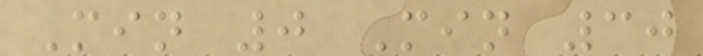Min 0 Min 30
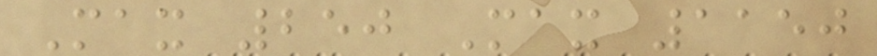Max 250 Max 1150
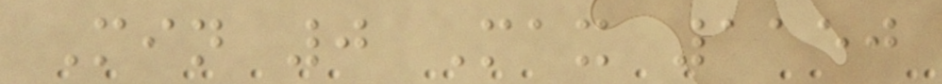Min 0 Max 1150
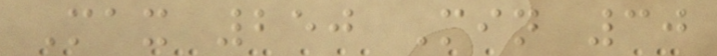Max 250 Min 30
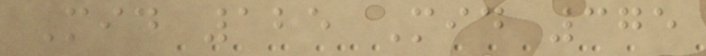Mid 125 Mid 375
